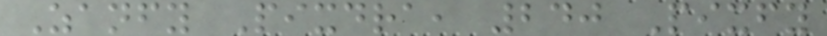Zanfy Pixdra, 240 Pixfy
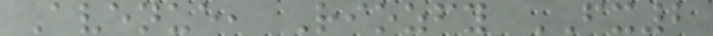Avenue, Riozfy FX2
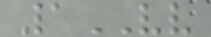1VV
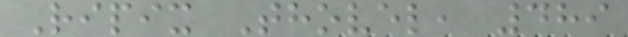Ripix Thovel, 489
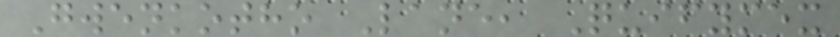Gwenkotho Lane, Quifymex
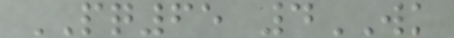PQ65 4WK
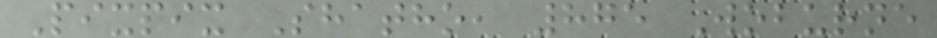Pixpix Shatho, 875 Woburne
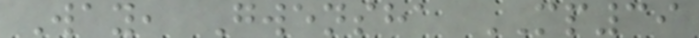Way, Gwensha MP39
